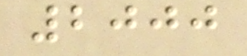2000
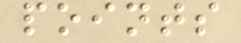points
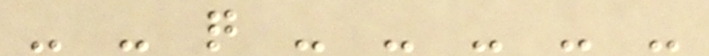- - q - - - - -
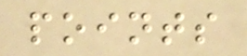points
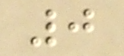0
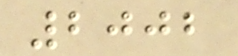2002
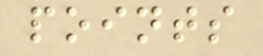points
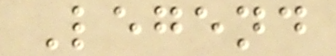Legend
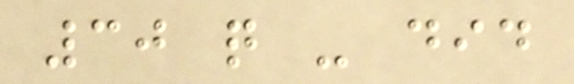30 q - did
